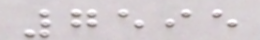7595
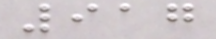917
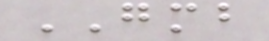GMB
